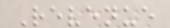Revenue
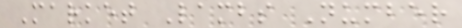Market Lambs Number
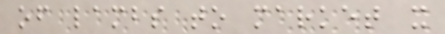of lambs to market x
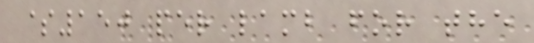$150 per lamb for the
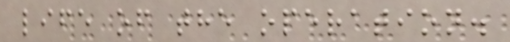life of the operation.
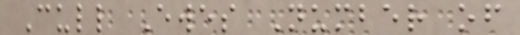Cull Ewes Number of
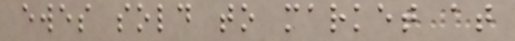ewes sold to market at
